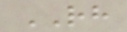RH
